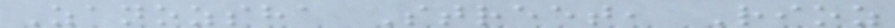Zanozsha Street, Rioz
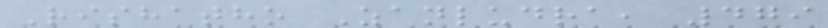Rishatho Zanludra, 479
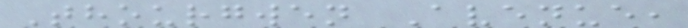Thourgwen Avenue,
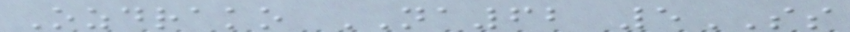Ozdrako NA62 5SS
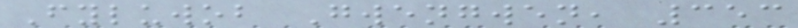Fyluwob Gwengwen, 353
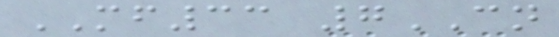MF33 7CN
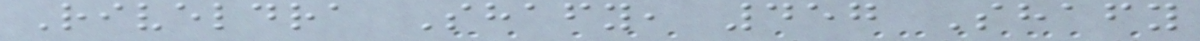Riveldra Shafy, 457 Shafy
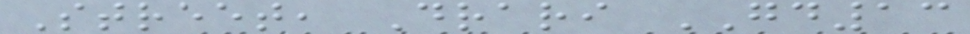Street, Drari GD13
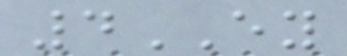4EY
